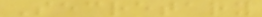Secretary
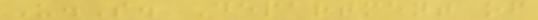U.S. Department of
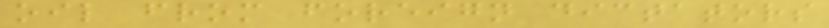oil from foreign dictators
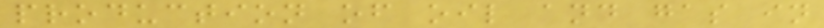production of oil and gas in
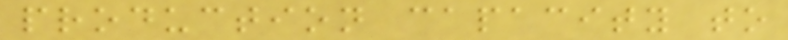production capacity to
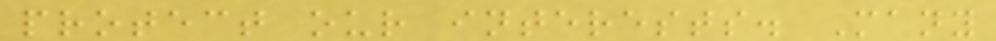protect our interests. Many
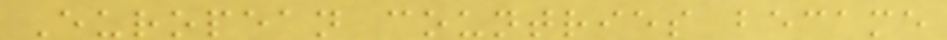European countries became
